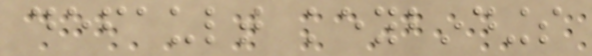default keybindings
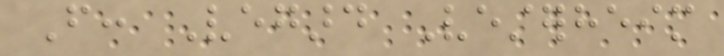From: Vegard Vesterheim
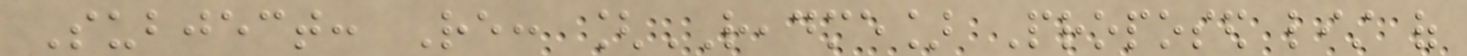Subject: Re: [README] Proposed list of
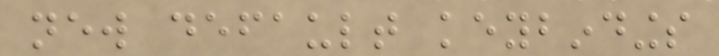new default keybindings
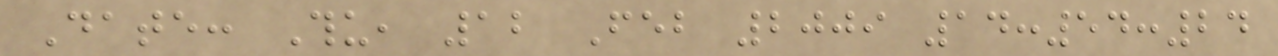Date: Thu, 12 Feb 2009 14:54:24
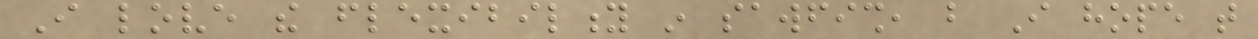I love the flexibility in sawfish, but I hope that
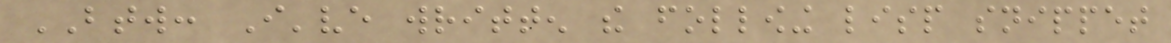BTW: I've written the following lisp snippet
